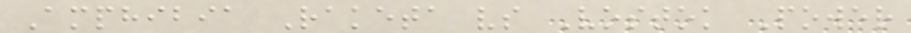Amphibia Raketa vs Vostok Power
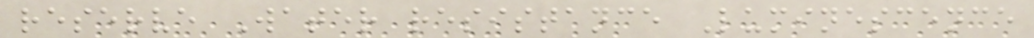reserve Water resistance Luminescence
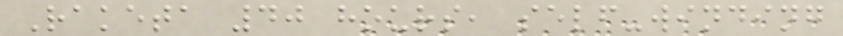Raketa 40 hours, self-winding
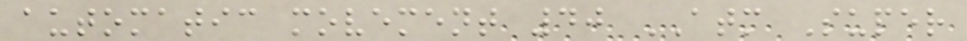automatic movement 40 ATM Super
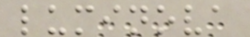luminova
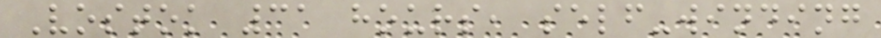Vostok 31 hours, self-winding
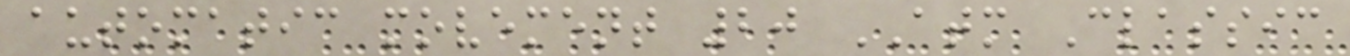automatic movement 20 ATM Classic
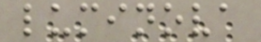luminova
